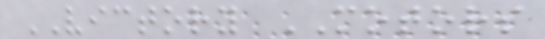VICTORY MOTORS
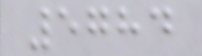5784
